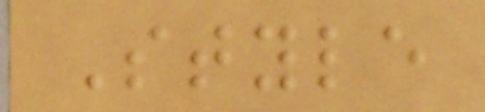Style
